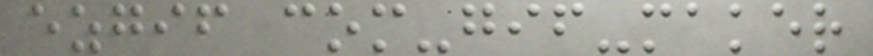ezgif com-gif-maker
